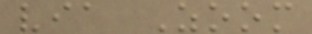via Zoom
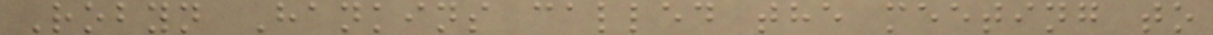Robyn Hankins called the meeting to
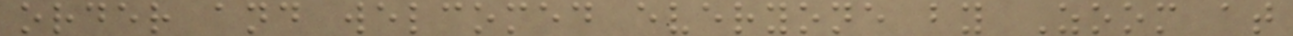order and welcomed everyone by Zoom at
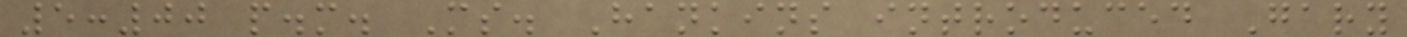5:00 p.m. Ms. Hankins introduced Gary
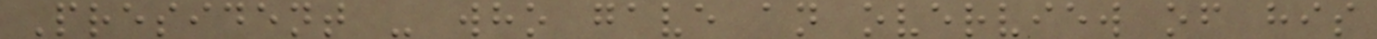President - who gave an overview of his
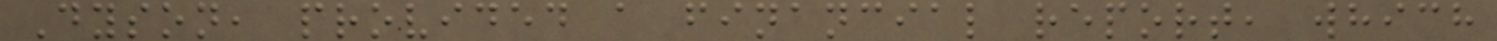Dyson, provided a financial report, which
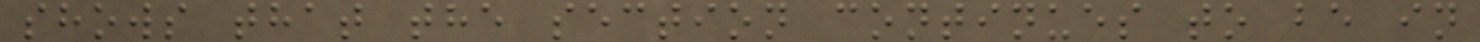shows that the section continues to be in
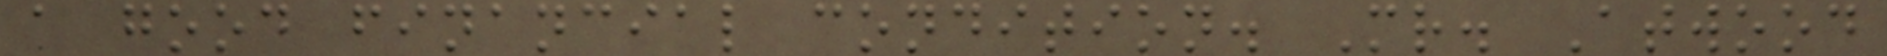a good financial condition. Mr. Atwood
